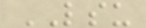LSU
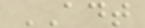ADT
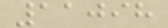11098
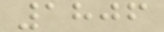1806
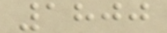1800
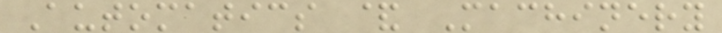Automatics & Machinery
